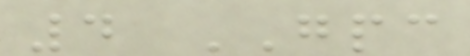4 GPC
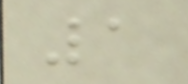1
